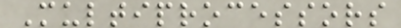Multiprocessors
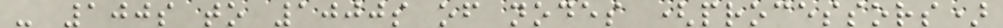- 100s to 1000s of nodes (processors)
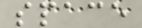space
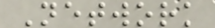Network
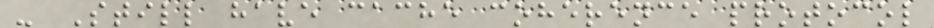- Still have cache coherence protocol
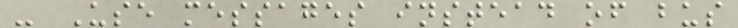- Use messages instead of bus
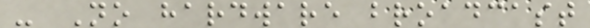- No hardware broadcast
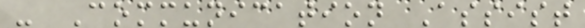- Communication Assist
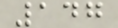147
